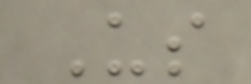Us
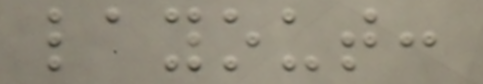layout:
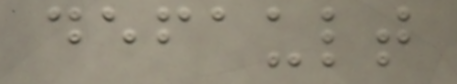default
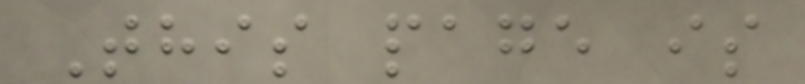This page is
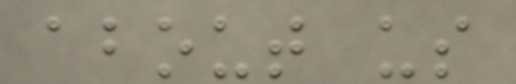about us
